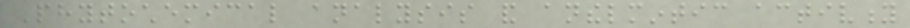Phytochemical analysis and anthelmintic activity
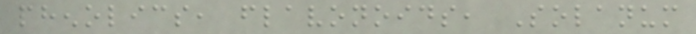phenolics, flavonoids, Solanum
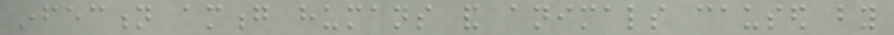infection among humans and animals caused by
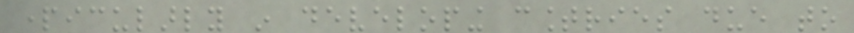particularly in developing countries due to
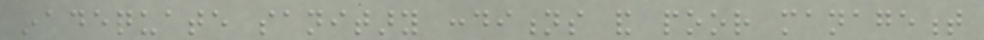inadequate sanitary conditions and poor management
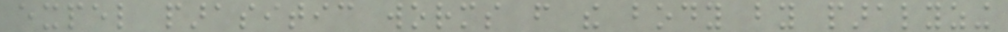expel parasitic worms from the body by paralyzing
